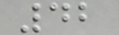42
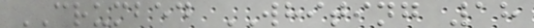CRUMBED WHITING 18
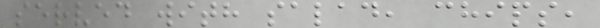served with salad, chips,
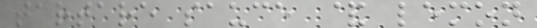tartare sauce & lemon
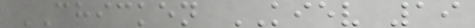CHICKEN KIEV 19
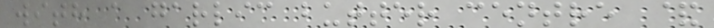with a garlic butter centre &
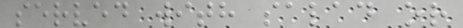served with salad or
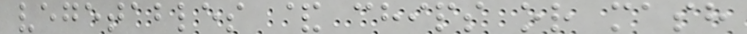vegetables & chips or mash
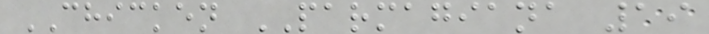CHICKEN PARMAGIANA 19
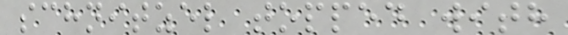schnitzel topped with
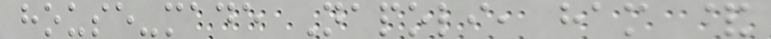house-made Napoli, ham &
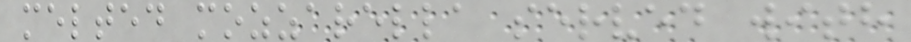melted mozzarella served with
